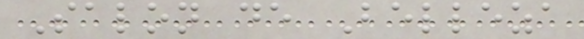Salon de Belleza
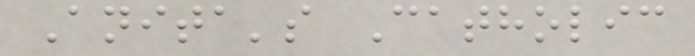Anita's Catholic
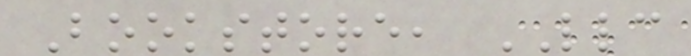Bookstore, LLC
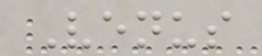Venus
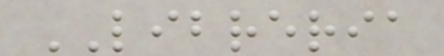LIBRERIA
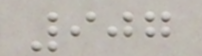907
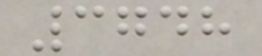3748
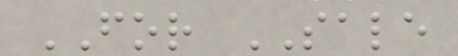FOR SALE
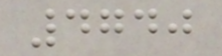4740
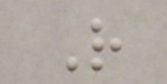R
